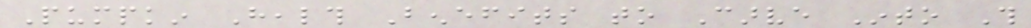Pumpkin Health Benefits to Carve Into This
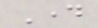Day
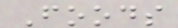Foods
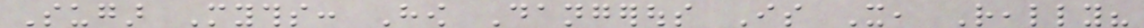Sugar Myths: How Dangerous Is It, Really?
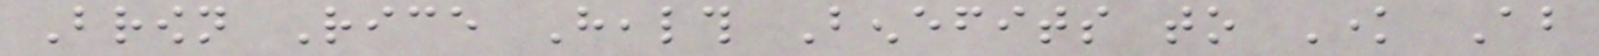Brown Rice Health Benefits to Know About
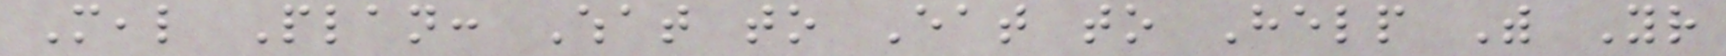Meal Plan: What to Eat to Help With Your
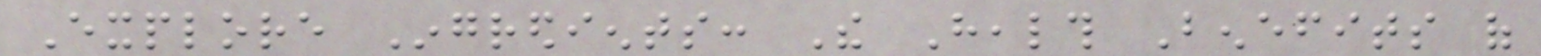Explore Ingredients: The Health Benefits of
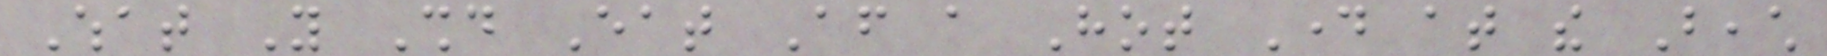What You Should Eat After a Hot Day at the Beach
